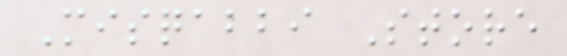Misqabbi Store
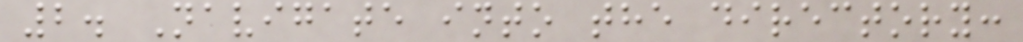2. Navigate into the directory:
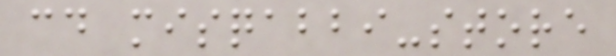cd misqabbi-store
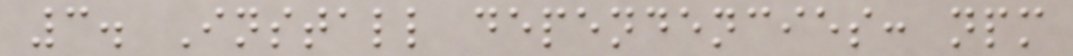3. Install dependencies: npm
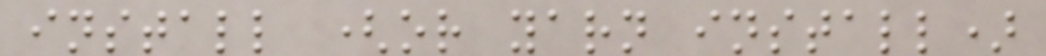install (or yarn install)
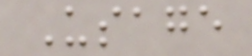Usage
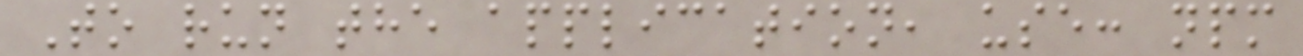To run the application, use: npm
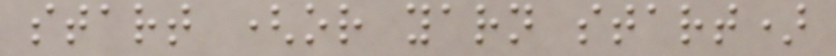start (or yarn start)
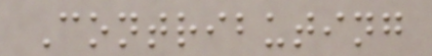Contributing
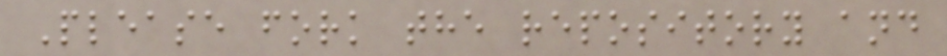Please fork the repository and
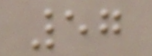57
